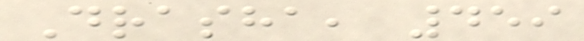Drasha, 459
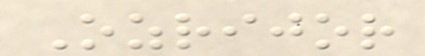Ozrijor
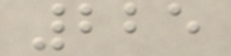225
